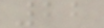22
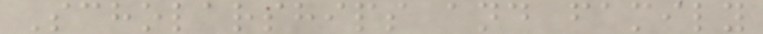Scholarships and family
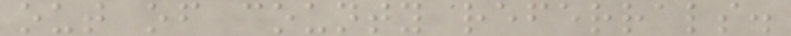out of county referrals.
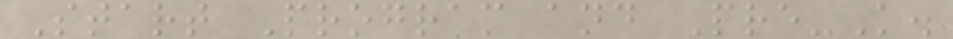Start Program and Pre-K.
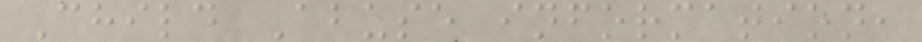Child Abuse information,
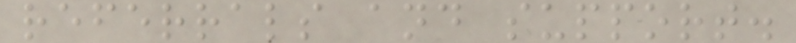referrals and support.
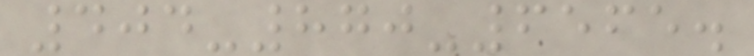404-870-6565.
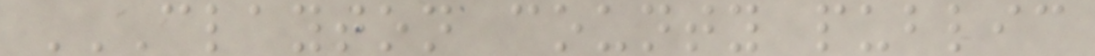CLAYTON COUNTY PUBLIC
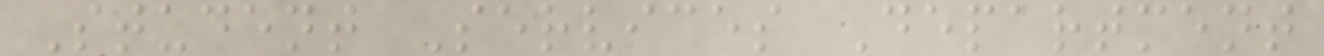Student Services Department
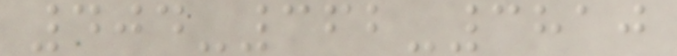404-362-3810
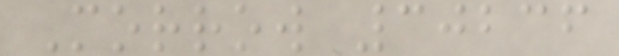Morrow 30236
